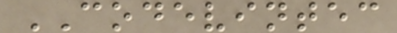CODEVINTEC
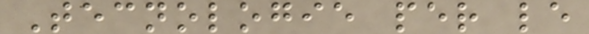Tecnologie per le
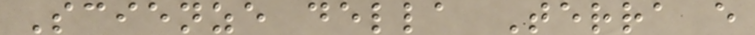Scienze della Terra e
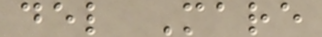del Mare
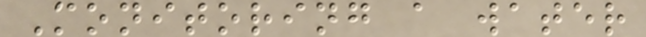Monitoring a water
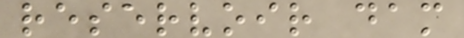reservoir dam
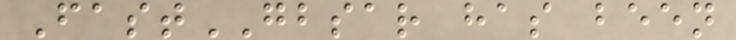FastGBSAR has been
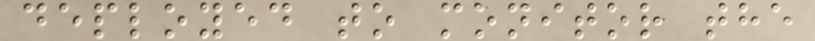deployed to monitor the
